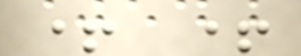+ +
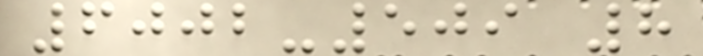6002-509 8
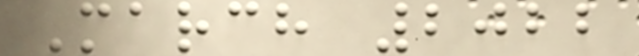March 2022
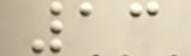13
